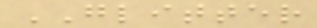GLITTER
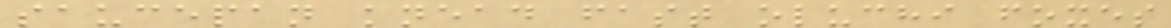saucepan knead fast oluchi foxes
